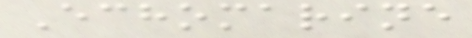Echomarine
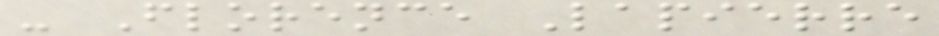- Florence Lapierre
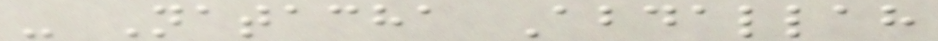- Natacha Abdallah
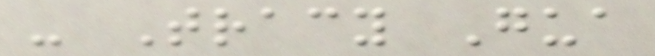- Tracy Gua
